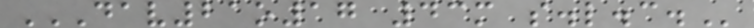DAV21O17 43M S.L.C.
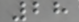28
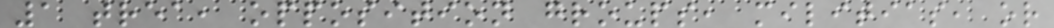1 trea, opposition groups, militias, or
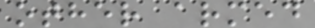other armed
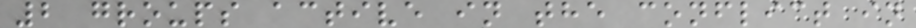2 groups active in the conflict in
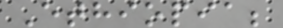Ethiopia;
